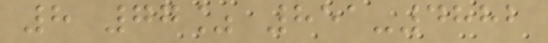8 77% 851-4882
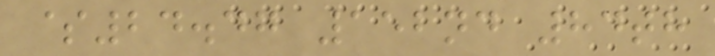$24.47 152nd 84th
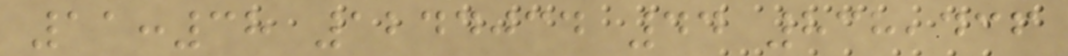11:38 1244034 44 838,436
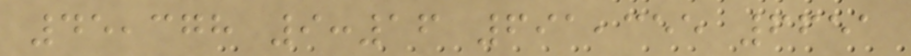45,378 9:16 691,355 6651
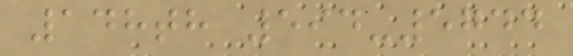148th 594-5744
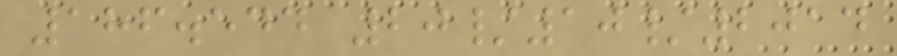186.544 20/10/2014
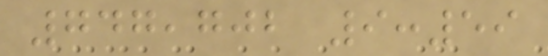747,702 9:59
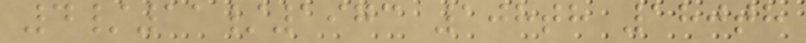4/11/1973 108th 180th
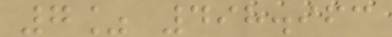7% 498.963
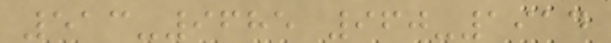513-9685 960-1914
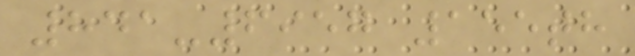841-6957 155th
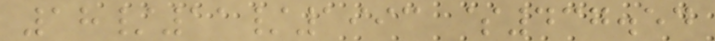18/11/1993 $437.54
